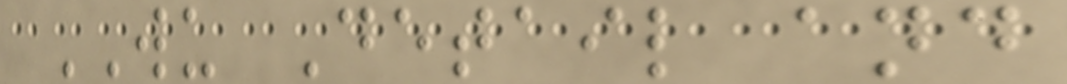WU Detail and
